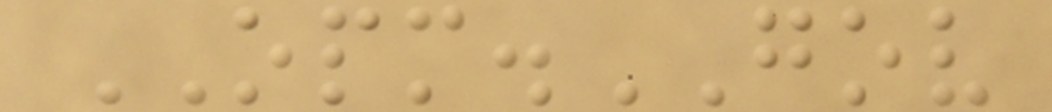OPM.GOV
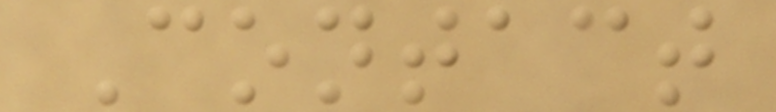Contact
